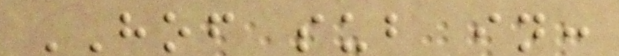HOF sub in:
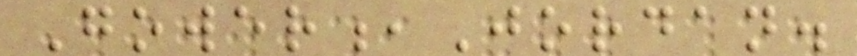Gower,Jordan.
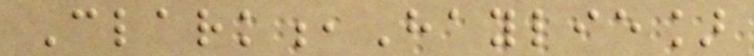Clark,Haylie]
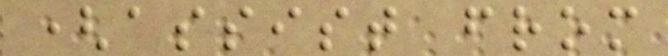(assist from
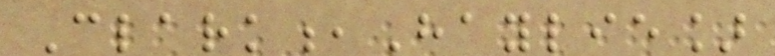Clark,Haylie]
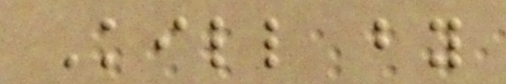Kill by
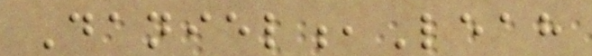Daniel,Leah
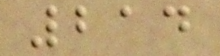214
